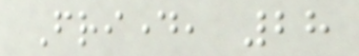Friday, 28
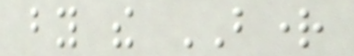by the BRIGHT
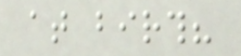at birth?
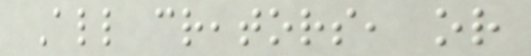All creators, or
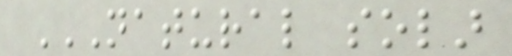NATURAL SOLAR
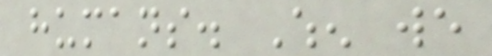humans. When we
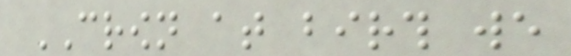CROWN at birth we
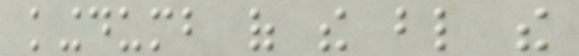kingdumb of the blind the
